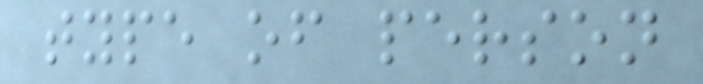type of person
